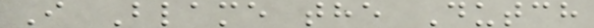I Blame the Dutch
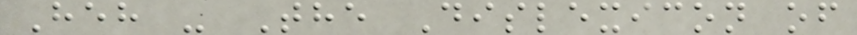Heh - The Dislexicon of
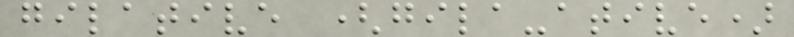gilative (gila-ative)
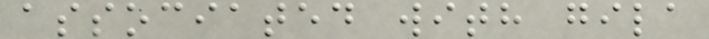associated with gila
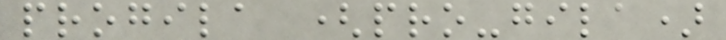progila (pro-gila)
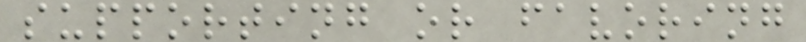supporting or favoring
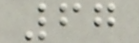67
